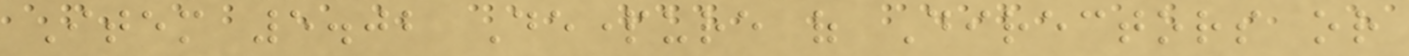Item 5.02 Departure of Directors or
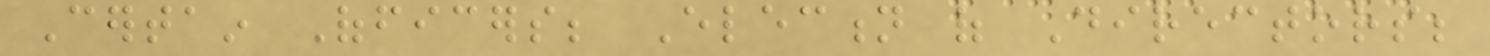Certain Officers; Election of Directors;
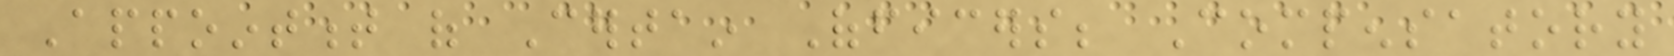Appointment of Certain Officers; Compensatory
